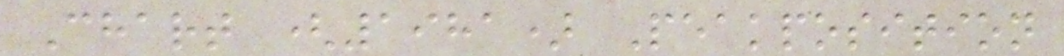Chart (1981) Peakposition
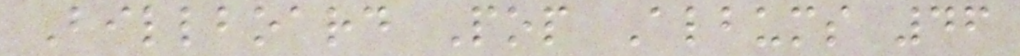Billboard Pop Albums 46
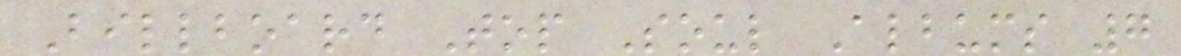Billboard Top Soul Albums 7
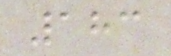183
